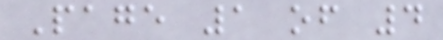Page 1 of 4
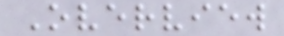Overview
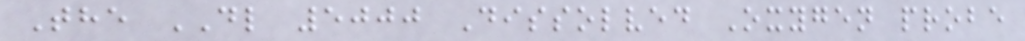The DL 5000 Dissolved Oxygen probe
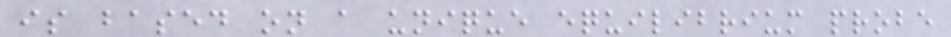is based on a unique equilibrium probe
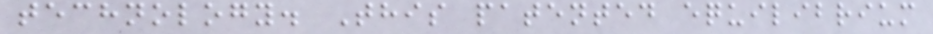technology. This patented equilibrium
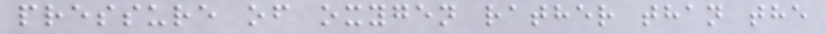pressure of oxygen rather than the
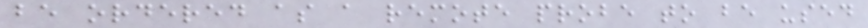be ordered as a remote probe to be used
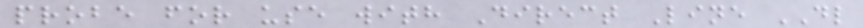probe for use with Direct Line DL
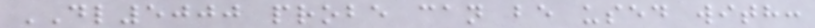DL5000 probe can be used with:
